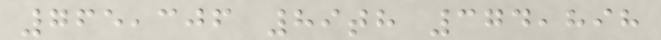765,306 89th 374,898
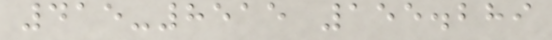415-8515 155.289
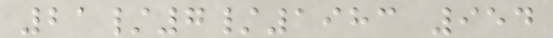21/7/1983 954
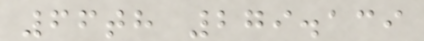66th 279.139
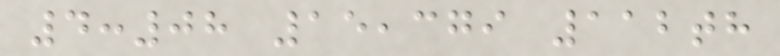4:08 15,379 112th
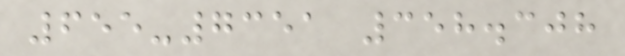655-7351 358.308
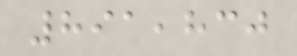891,830
